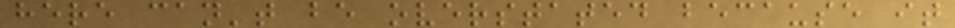here can't be overstated because it
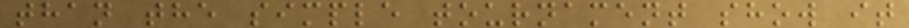than the simple tournament show it
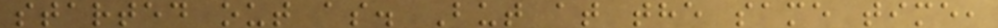started out as. But at the same time,
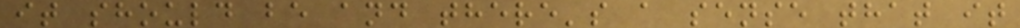it should be and there's a sense that it
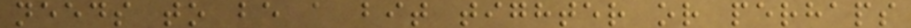needs to be a bit tighter or perhaps
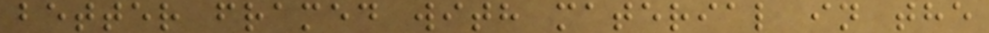better framed with material in the
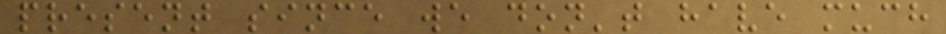present since we don't have much
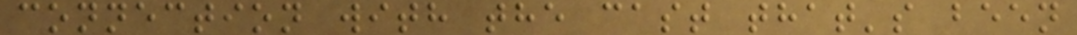connection with the cast that's been
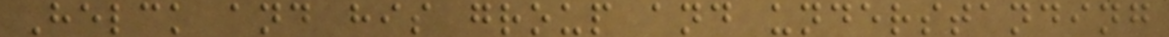Helck and his group and understanding
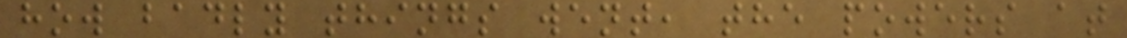how badly things went, the powers at
